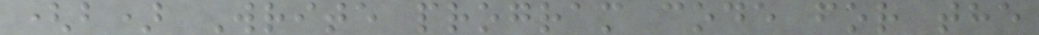(b) Write program code for the
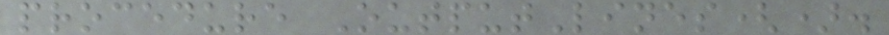procedure OutputLines().
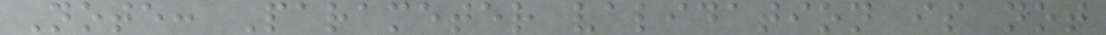Note: Parameter validation is not
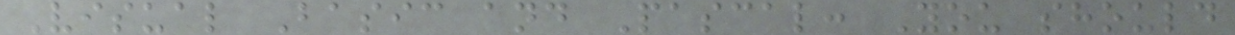Visual Basic and Pascal: You should
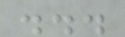...
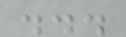...
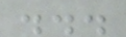...
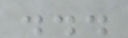...
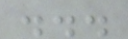...
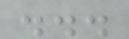...
